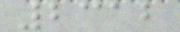2312
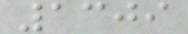1309
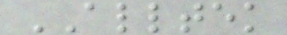ALLTEK
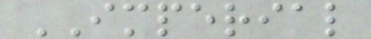IMPERIAL
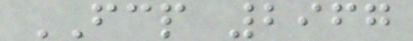FCP 2967
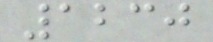1230
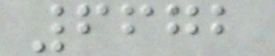6672
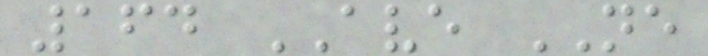164 AVE NE
